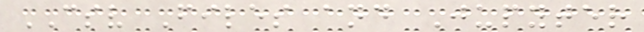CSV Files and Jupyter
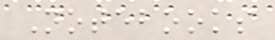Notebooks
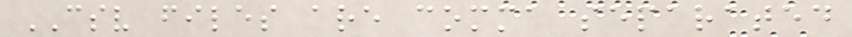CSV files are comma separated
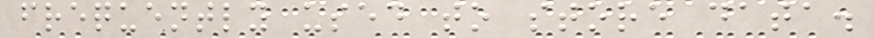frequently used to store data.
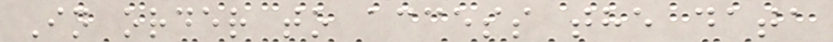In order to access the data
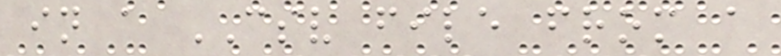in a CSV file from a
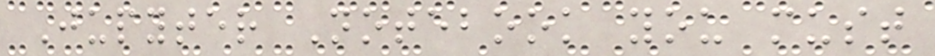Jupyter Notebook you must
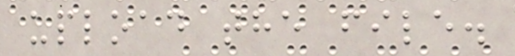upload the file.
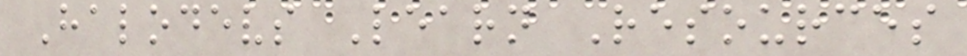Halodevs Learn Resources
